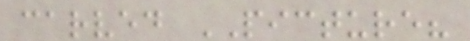carved PICTURE?
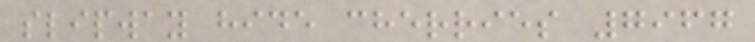slipway hide cherries 7967
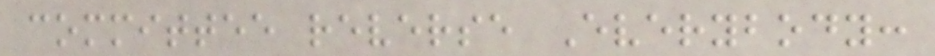committee reverse Everybody:
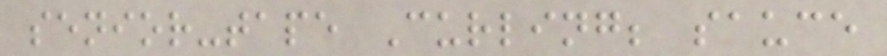senior-tape Curling; sauce
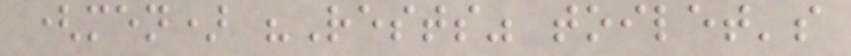(men) "Rests" toilet's
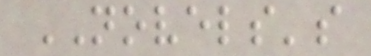NOVELS's
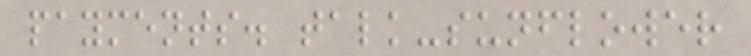payments. talk-sunflower
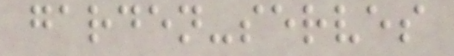garden-serves
